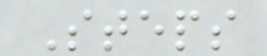Steps
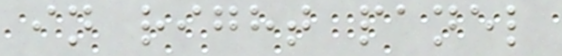in right panel
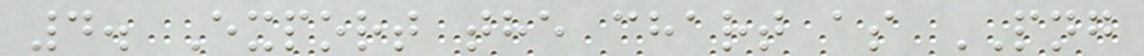4. Export the chart as PNG
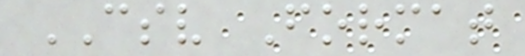CSV Format
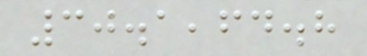30.1,64.8
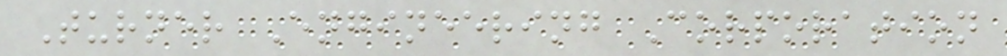Turner Engineering Corporation
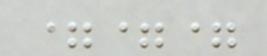===
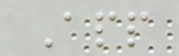App
